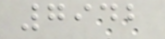7942
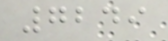7249
